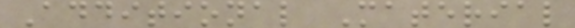Additional Material
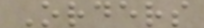Orders
